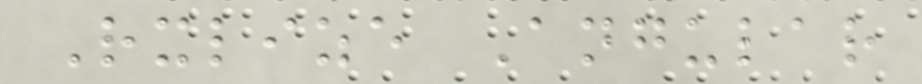Rxlize Angular
